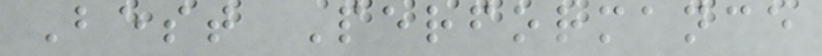Best Performance
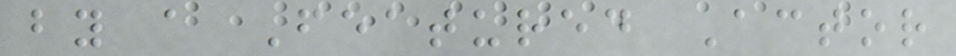by a Featured Actor
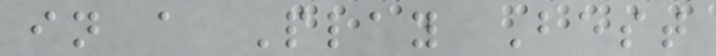in a Play Best
